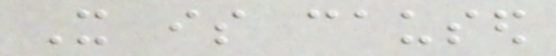It is caused
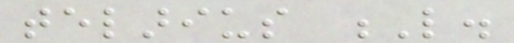telarius L.
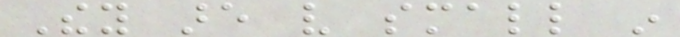They are very small in
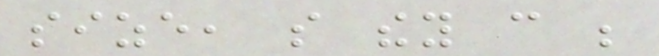size, so they can be
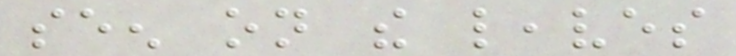seen on the leaves
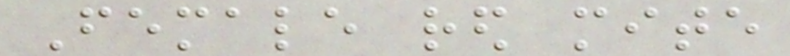Female red mite
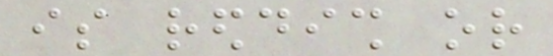is reddish or
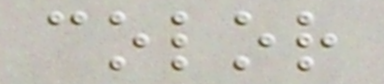color
